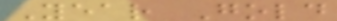Year Gold
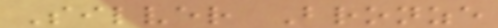Silver Bronze
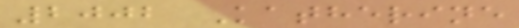2002 Katherine
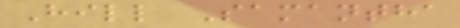Hill Samantha
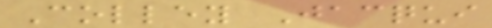Colley Jacqui
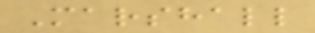Marshall
